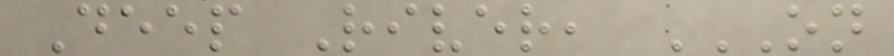Deep River, ON
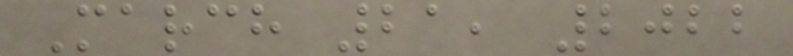March 21, 2022
